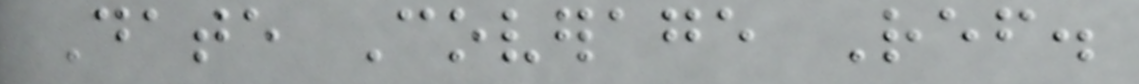Date Coverage Ref.
